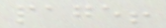page!
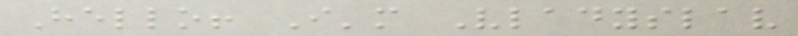Hello! I'm Vladyslav
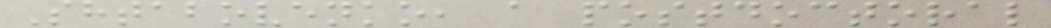Shtabovenko, a postdoctoral
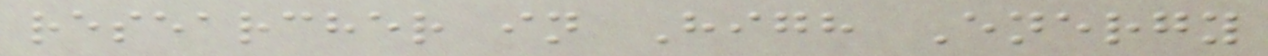researcher in High Energy
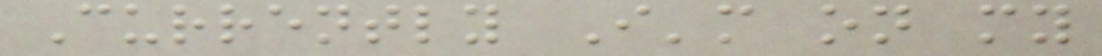Currently I'm on my
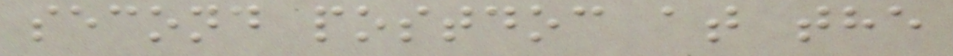second postdoc at the
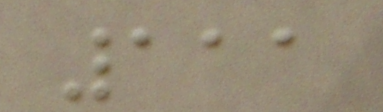111
